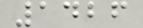1426
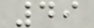49
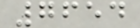7654
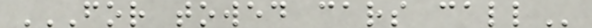FOR TOWED CARS CALL
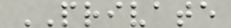PRIVATE
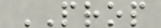PROP
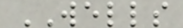WELLS
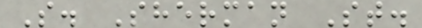S. Sherman St.
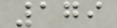179
